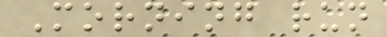Morning run
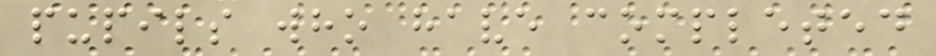pupils who have completed
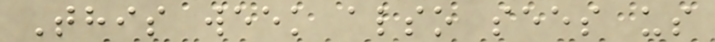This week also sees us
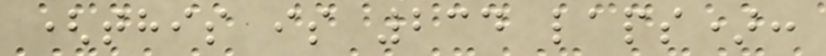(this is 234 laps):
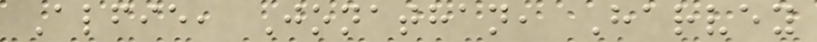Alfie, Jonathan, Harvey
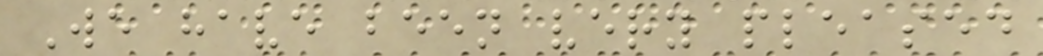We have been very pleased
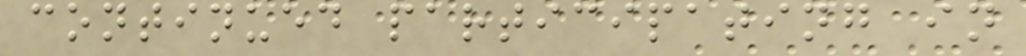continued participating in
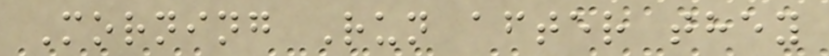Morning Run after they
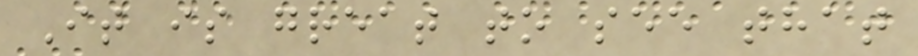It is great to see that
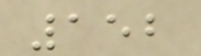152
